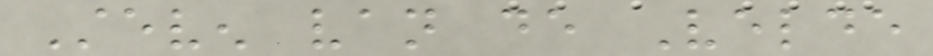Steven van de Velde
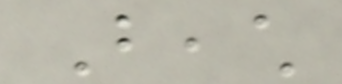Beach
